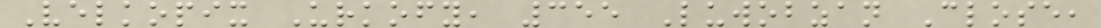Velkopix Urkofy, 355 Luwobzan Close,
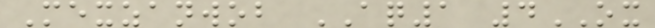Mexzanwob AQ1 4OX
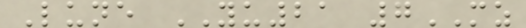Lune YU21 7MZ
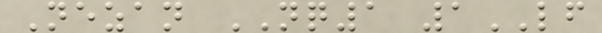Nezan NQ1 1LF
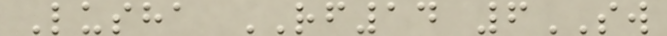Lusha RF14 6SW
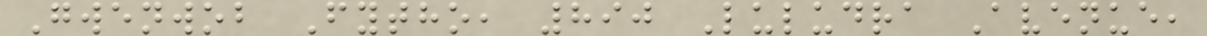Gwenwob Fytho, 890 Luludra Avenue,
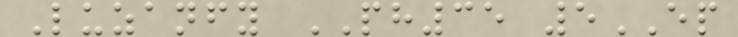Luzanfy PH35 5EP
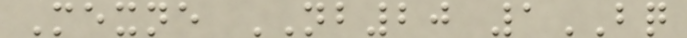Mexne NB20 1BQ
